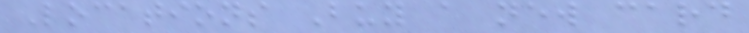Locations Buy a new card
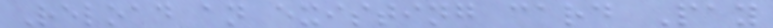Reload an existing card Pay
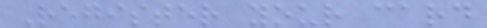Register your card
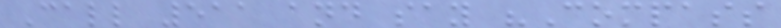Call 511 and say "Compass
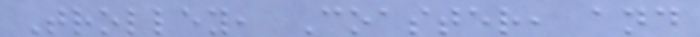Trolley, Coaster, and
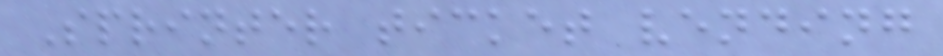Sprinter ticket vending
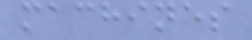machines
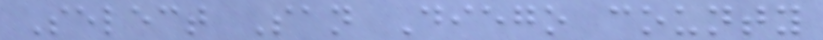Select San Diego county
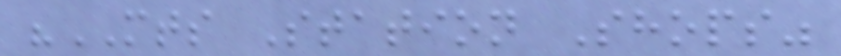"MTS Station Shops"
